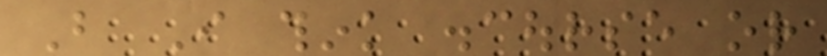But I think discourse or
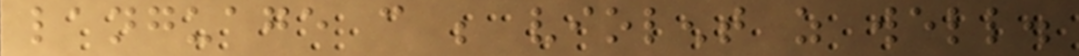language can be violent as well.
